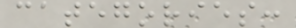categories:
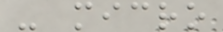- micro
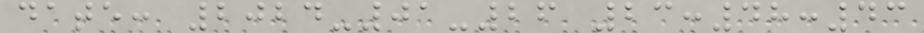date: 2024-01-26 23:48:43
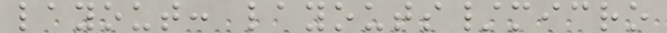layout: layouts/micro
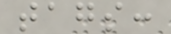tags:
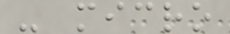- micro
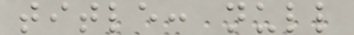title: null
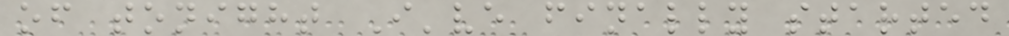of tonight I've finally started
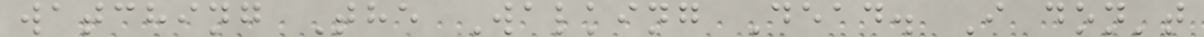watching The Walking Dead. I don't
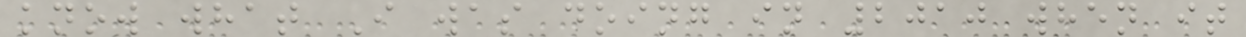know what I was doing in 2010 when it
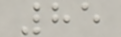85
